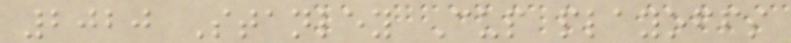2020 Stanley Cup playoffs
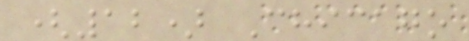(12) Chicago
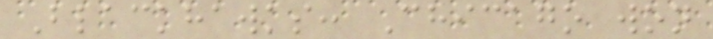Blackhawks: Chicago won
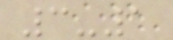3-1
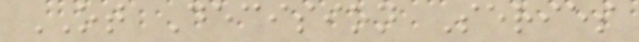OT Decision Series
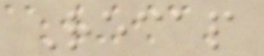Recap
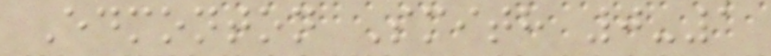Edmonton Smith 0-1
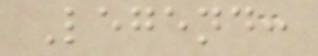Legend:
